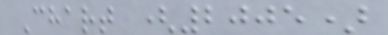Chart (2005)
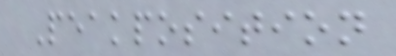Peakposition
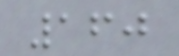160
